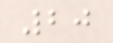20
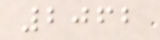2062
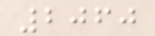2060
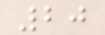20
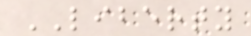LIBERTY
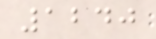1240
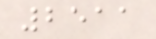2511
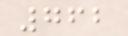762
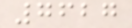7627
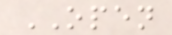OPEN
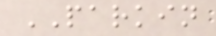PARKIN
